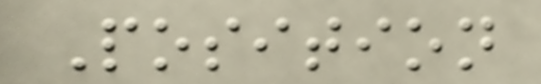Position
